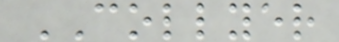COLLYER
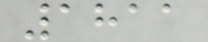1811
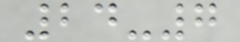24-7
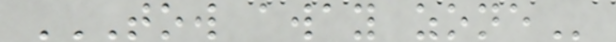TOW AWAY ZONE
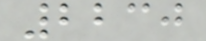2230
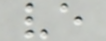ve
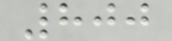800
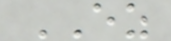EZ
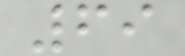69
